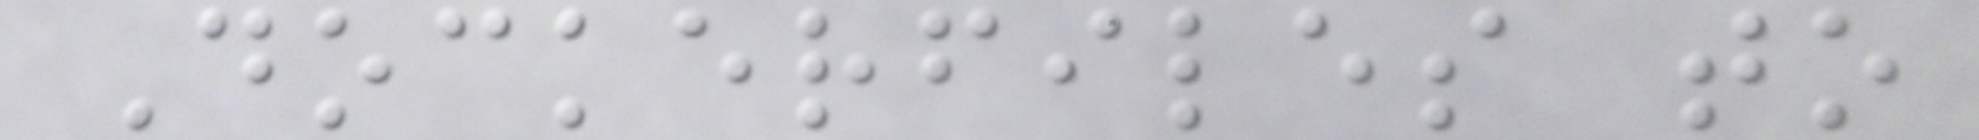Dockerfiles to
